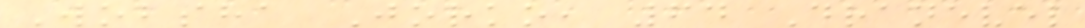Wobsha Jorko, 64 Dranevel
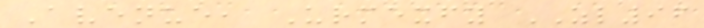Avenue, Urmexfy ZL96
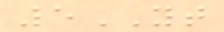5YT
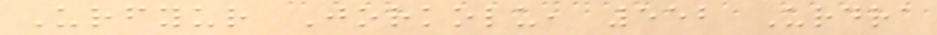Urfyur Jorkolu, 552 Urdra
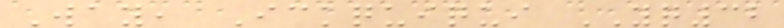Way, Ickquiqui YQ32
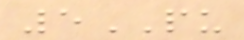5PU
